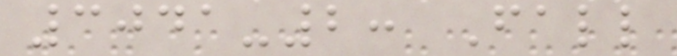3041-2: Fall
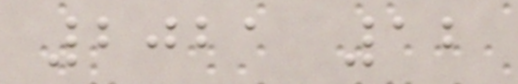2021 12
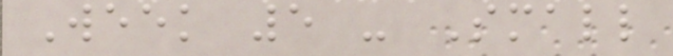Week 5 - Small
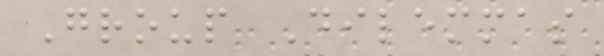Group Dilemmas
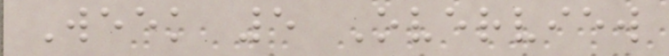Week 5 Overview
